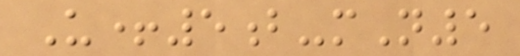U+5b-mN5
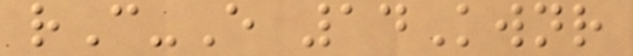rC-E 14Kwnr
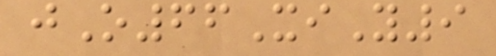jO66XiY9
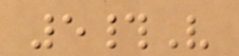5#V
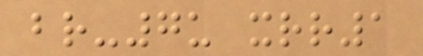br-7u xrr1
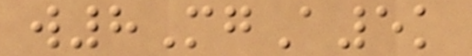w8MgA5k
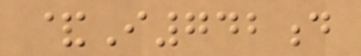&I742d
